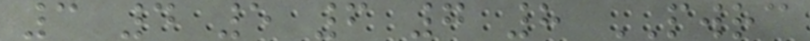3 4 5 6 7 8 PWRC
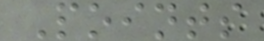Points
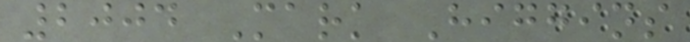2004 Mark Higgins
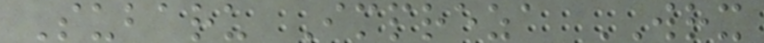Subaru Impreza WRX
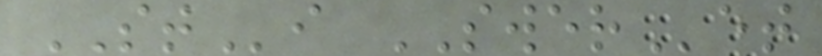STi SWERet
